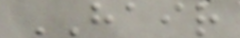HAIR
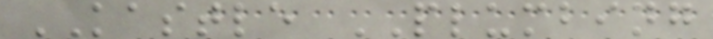KASTLE PLUMBING
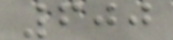600
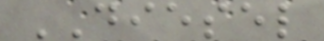DIESEL
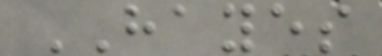HAYES
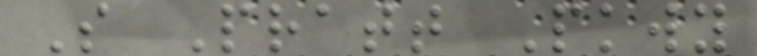S Pratt Pkwy
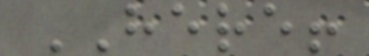HERE!
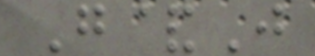G&J
